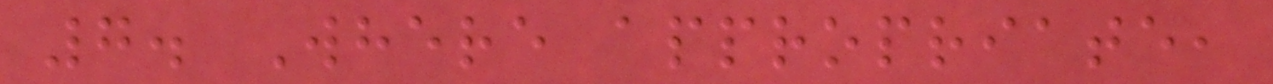7. Where appropriate,
